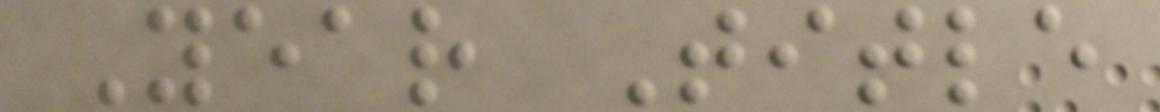Year Title
